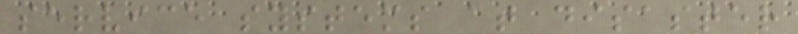service systems at disaster
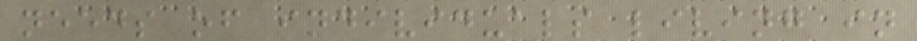needs of individuals living in
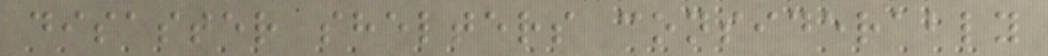disaster shelters considerably
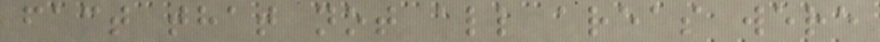fact that not all areas were
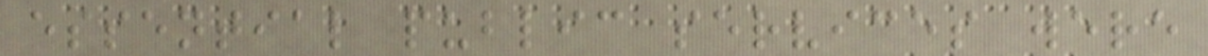essential public services were
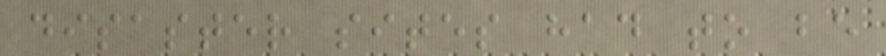disaster sites had to be
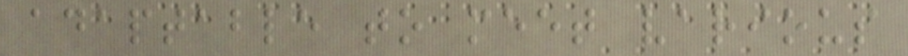adaptable to meet various
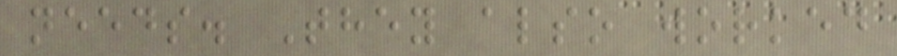needs. They also worked
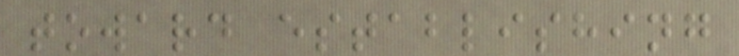toward establishing
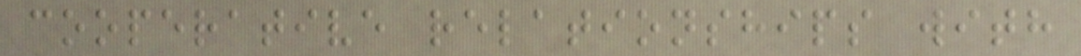cooperative relationships with
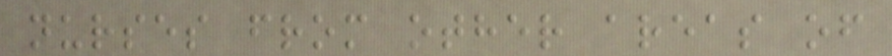nurses from other areas of
